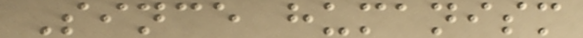Since humanism
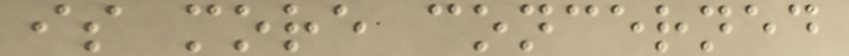is more concerned
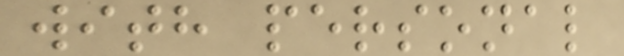with personal
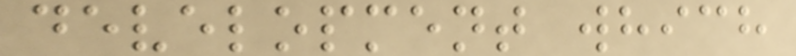development which
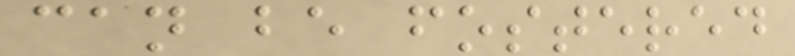can be fostered
